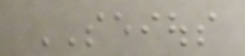SEIOUS
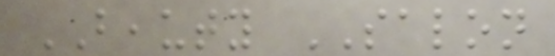BEAUTY SALON
